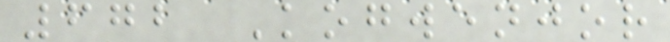672 Kogwenjor
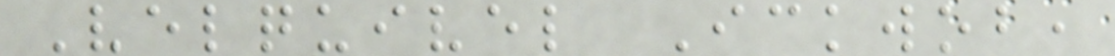Velquivel Ickwob,
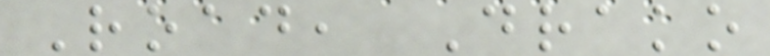Road, Drako
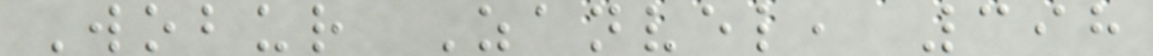Wobur Zanvel, 398
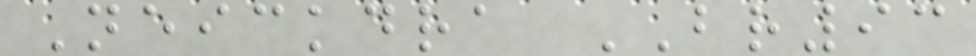Neickdra BR93
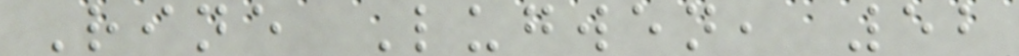Rine Lugwen, 52
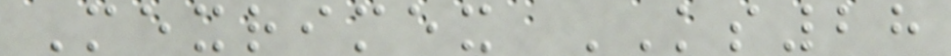Mexrimex KS28
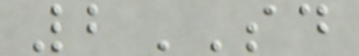2SD
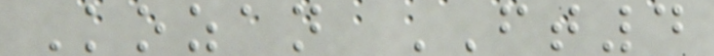Kozan FT4
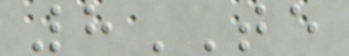8TE
